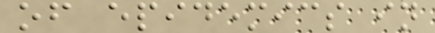of epidemics in
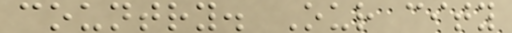country. Our city
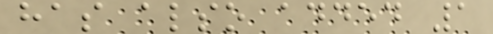has also added 1
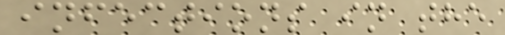infections in the
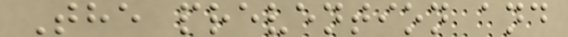The prevention and
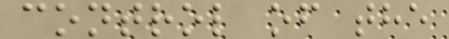control of the
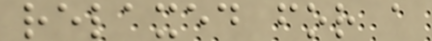relaxed for a
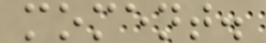moment.
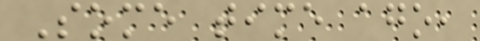Some time ago,
